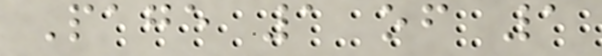Page 1 of 1
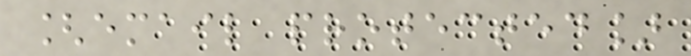[email protected]
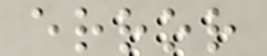error
